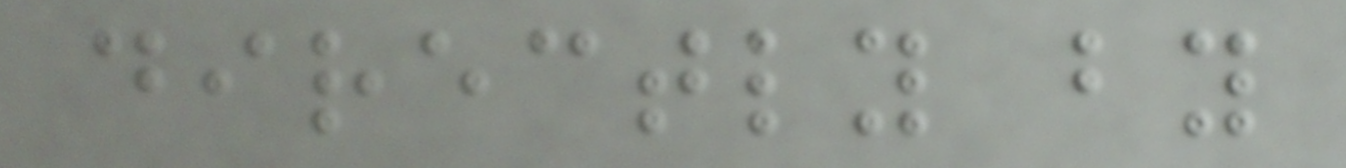directly by
